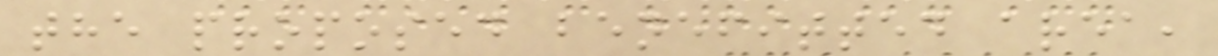the proposed benefitted area,
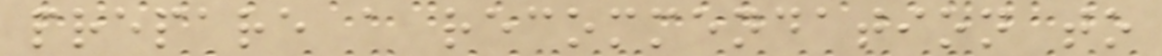prepare a recommendation to
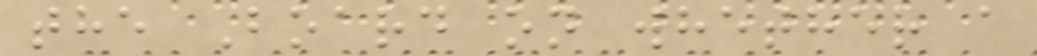the Board on whether a
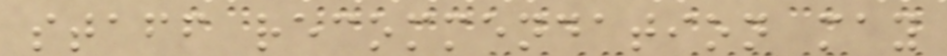staff recommendation may
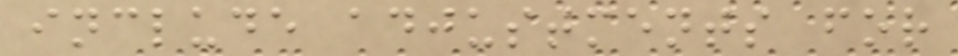include adjustments for
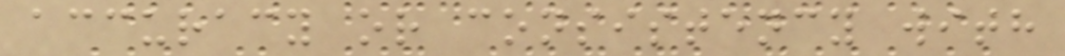accuracy or consistency with
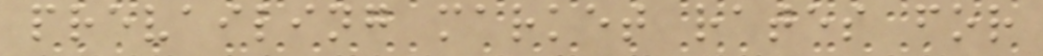prevailing market rates for
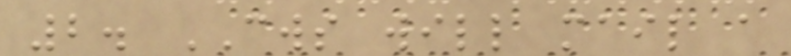2. CWS will mail a
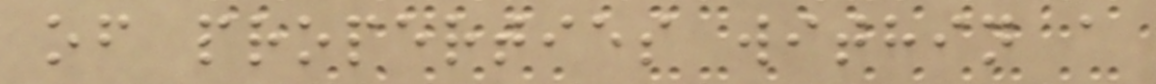of properties within a
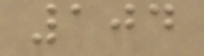104
